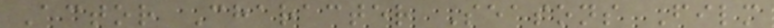Actor Character Seasons Film
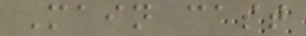Main cast
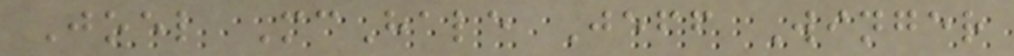Joel McHale Jeff Winger
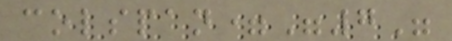colspan="7"
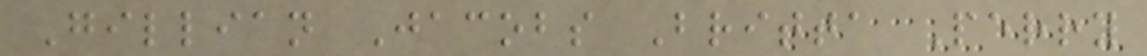Gillian Jacobs Britta Perry
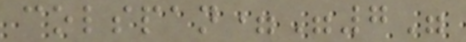colspan="7"
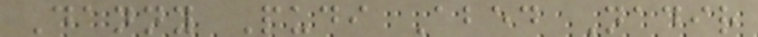Danny Pudi Abed Nadir
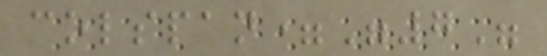colspan="7"
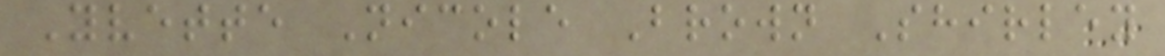Yvette Nicole Brown Shirley
